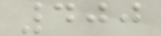400
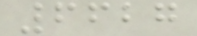6627
